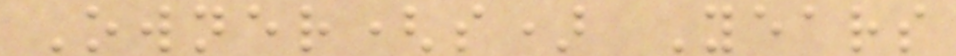Owner(s) Years
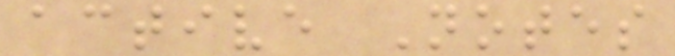active Notes
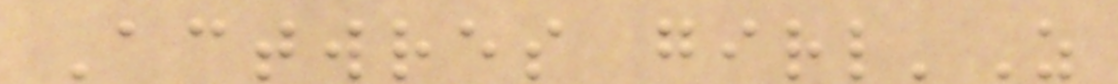Actwres girl'Z
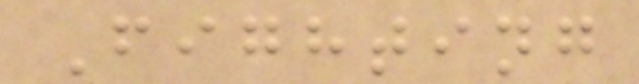Fighting
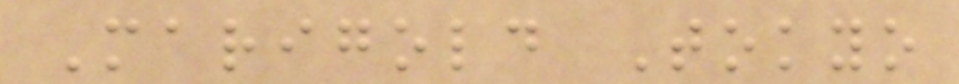Marigold Tokyo
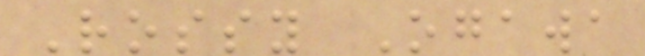Rossy Ogawa
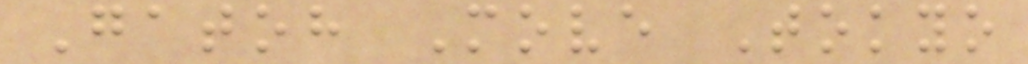Gatoh Move Tokyo
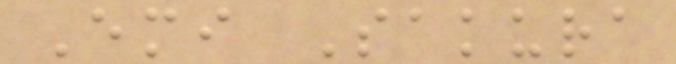Emi Sakura
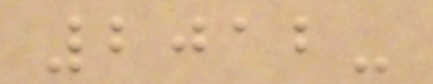2012-
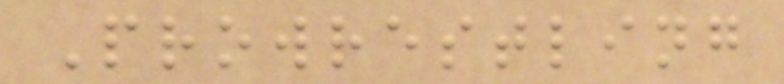Prowrestling
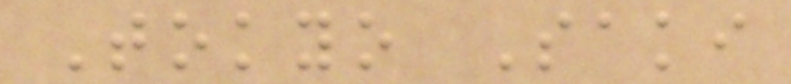Tokyo Saki
